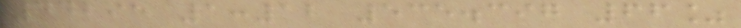44295 1:12 535.397 66%
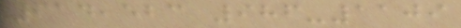614,523 986-1109
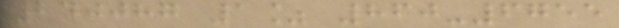240087 1% 860-6755
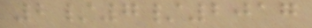2/7/2017
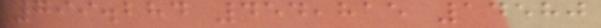799.284 454,815 14580
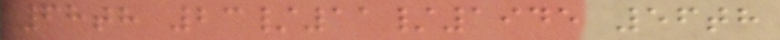68th 23/11/1945 56th
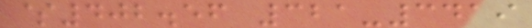$402.56 321-3419
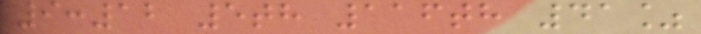9:12 5th 116th 41%
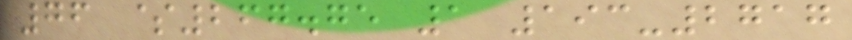76 $267.75 1 193-2717
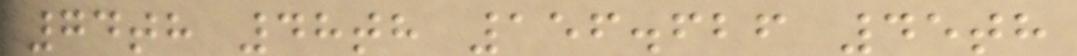74th 48th 156.626 45th
